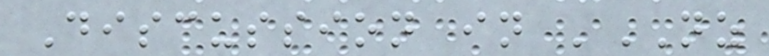Discussion in 'NZ
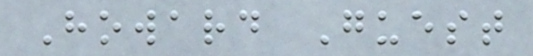Howard Guest
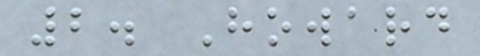2. Howard
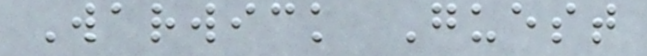Warwick Guest
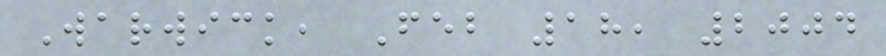Warwick, Feb 18, 2004
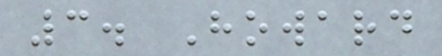3. Howard
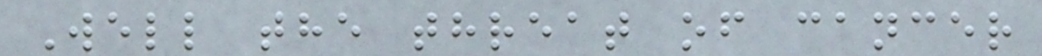Well the threat of cancer
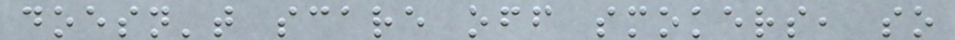doesn't scare off smokers, so
